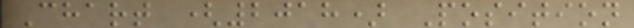Chart (2018) Position
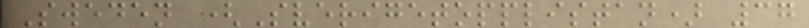Sweden (Sverigetopplistan) 37
